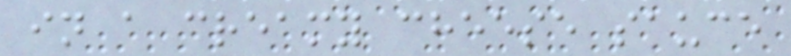in a creamy cheese sauce
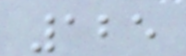125
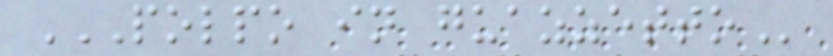POLPO IN GUAZZETTO
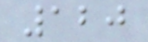120
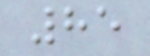85
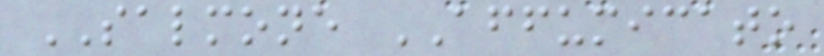SALMONE AFFUMICATO
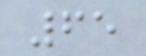65
